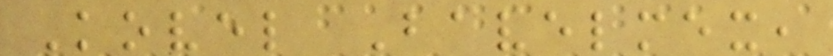Kovel Bavelmex,
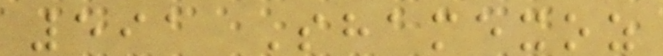591 Shamexoz
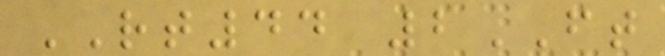RT44 2FT
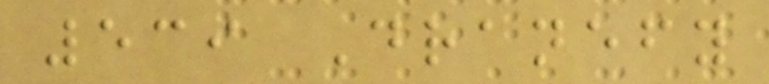539 Dranefy
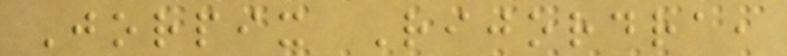Jorpix Rijordra,
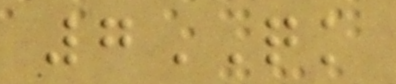7QK
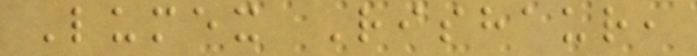Lumex Rishaur,
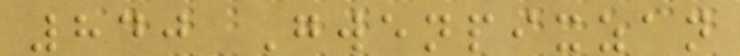840 Gwenpixzan
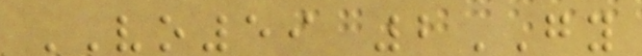VO59 2GY
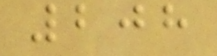208
